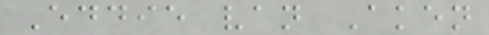Eddie van Aken
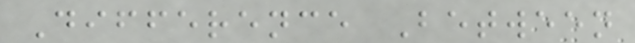Difference Between
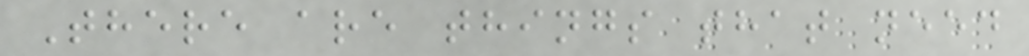There are things that need
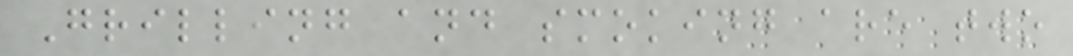Grilling and smoking are two
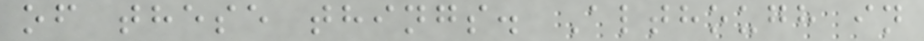of these things. Although in
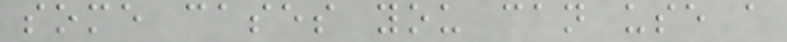some cases you can use a
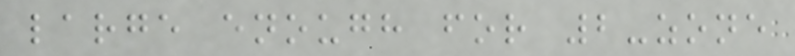large enough for 2-zone
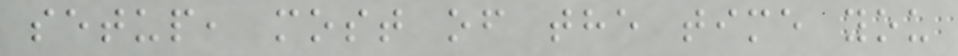setup, most of the time you
